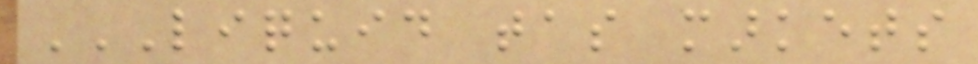LIQUID TAS MARKETS
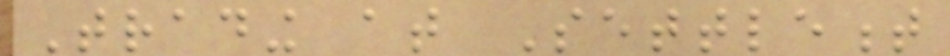Trading at Settlement
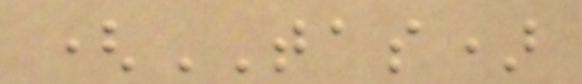(TAS)
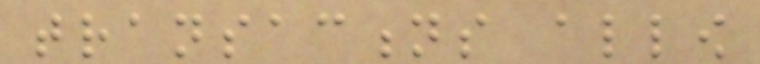transactions allow
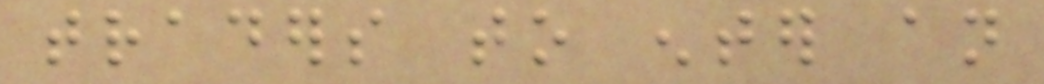traders to enter an
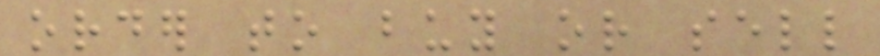order to buy or sell
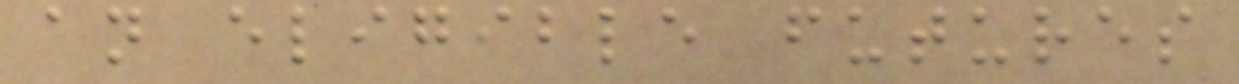an eligible futures
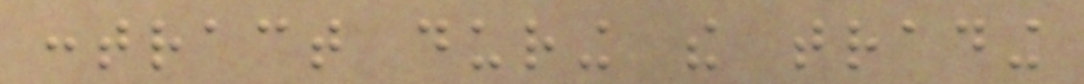contract during the trading
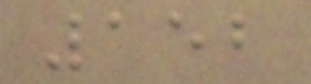152
